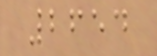2654
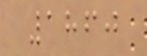1860
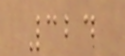324
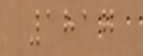1817
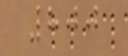800
